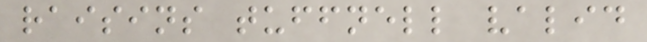raisins tuffnell valid
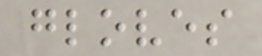gloves
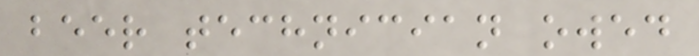beer technician owed
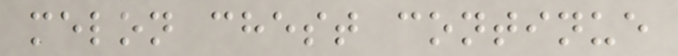melon chest continue
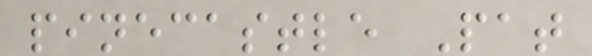pinecastle Pat
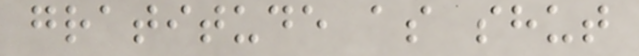gratitude as shut
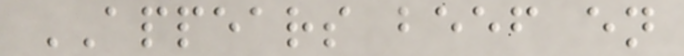APPEARS beef en
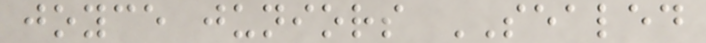joyce juniors SEALED
